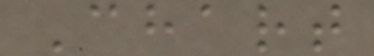Chart
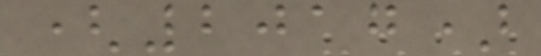(2017)
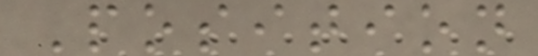Position
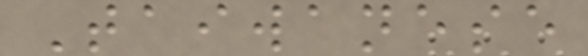Taiwanese
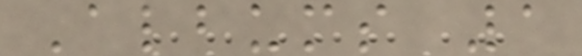Albums 1
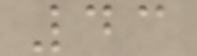43
